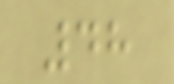48
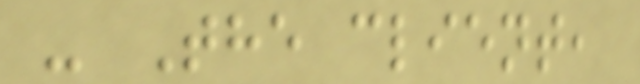- The client,
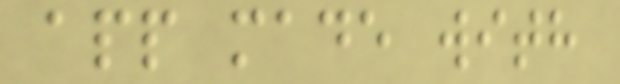app made with
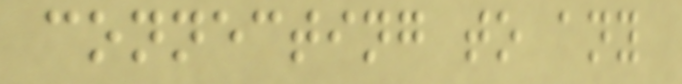connecting to any
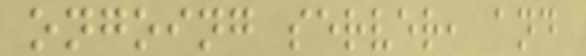ongoing server, and
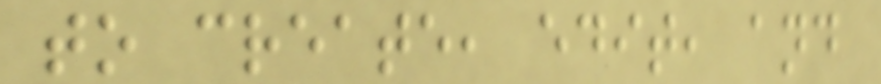to create, edit, and
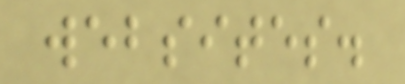websites.
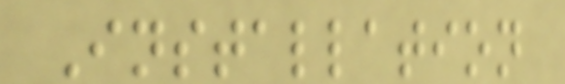Installation
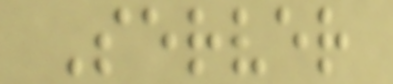Server
